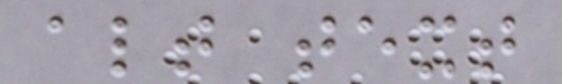alt text
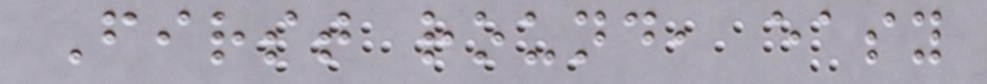First round, easy
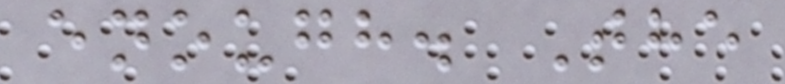enough. The
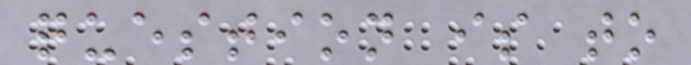question is to
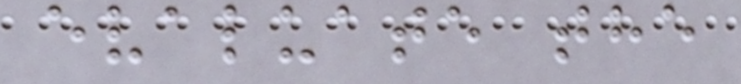evaluate the
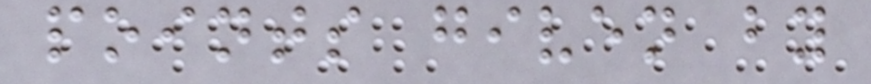points given by
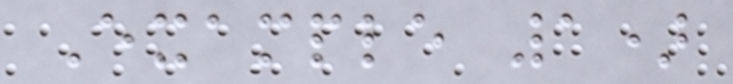Example 1)
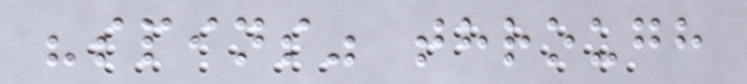"spins" through
